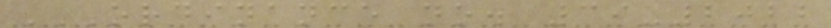ORDINANCE NO. 39-2022
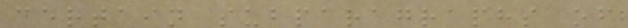certain subparagraphs of
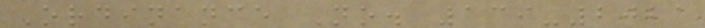Ordinance No. 139-2021
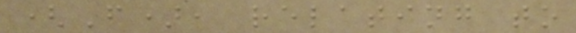(F), relating to
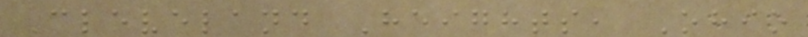Cleveland Heights, Ohio
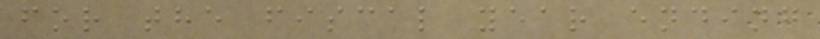for the fiscal year ending
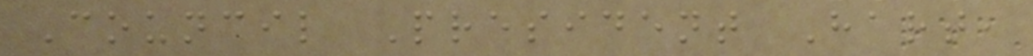Council President Hart,
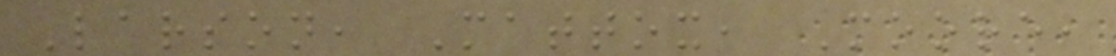Larson, Mattox, Moore,
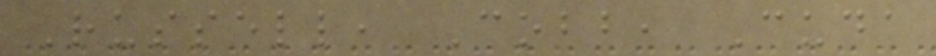Russell, Cobb, Cuda
